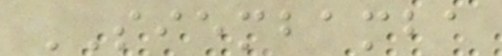SIEMBAMBA
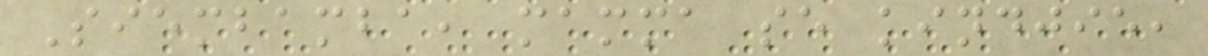Siembamba, mamma se kindjie,
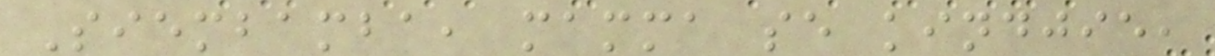Siembamba, mamma se kindjie,
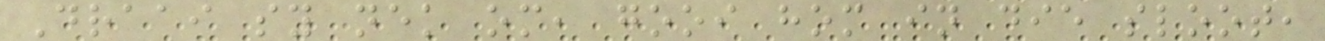Draai sy nek om, gooi hom in die sloot,
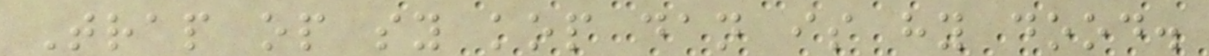Trap op sy kop dan is hy dood.
